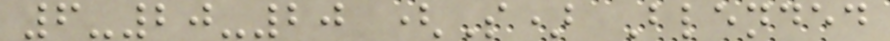6-20-20 (S) Blended
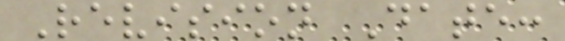Revision Date:
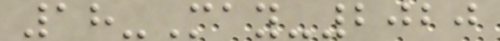18-May-2020
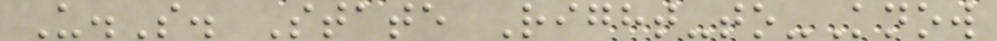U.S. State Right-to-Know
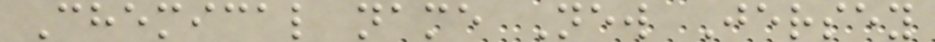Chemical name New Jersey
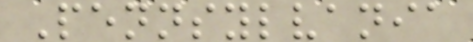Pennsylvania
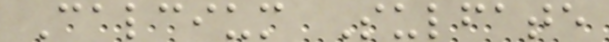Calcium Sulfate
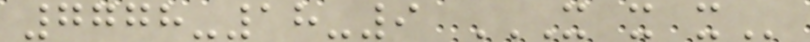7778-18-9 X X X
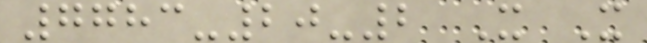7783-20-2 X X
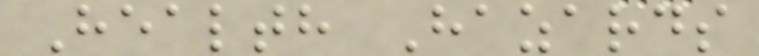Health Hazards
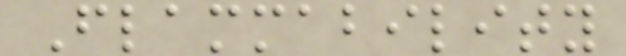Flammability
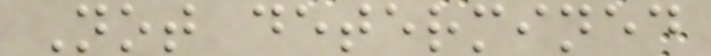Not determined
